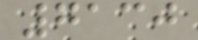7130
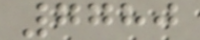7780
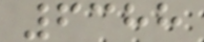6388
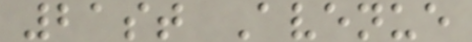21st Avenue
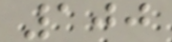100
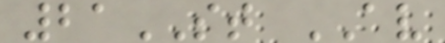21ST AV
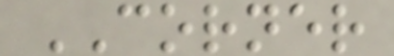CORNER
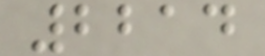2214
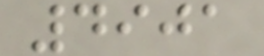4901
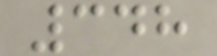348
